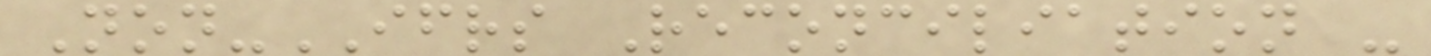Non-IFRS Reconciliation -
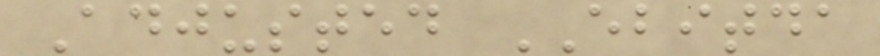Adjusted EBITDA
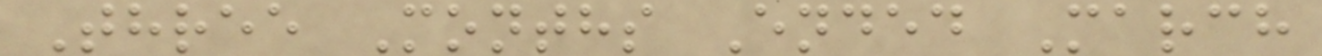Three Months Ended March
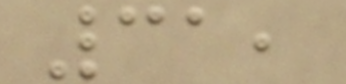31,
